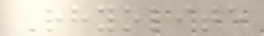Rhyolite
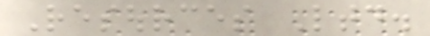Resources Ltd.
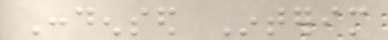Condensed Interim
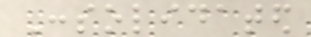Consolidated
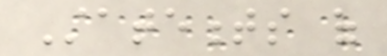Statements of
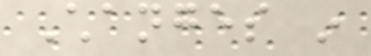Changes in
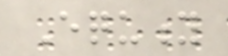Equity
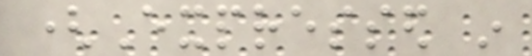(Expressed in
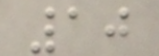10
